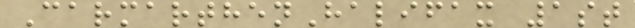CarmarthenHalifax 1st
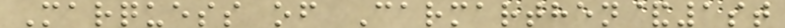Marquess of Carmarthen&1st
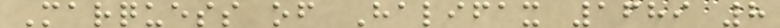Marquess of Halifax 1689 8
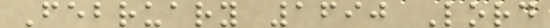February 1690 Lord
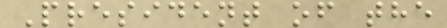President of the
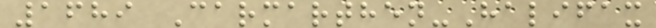1689 Carmarthen-Halifax
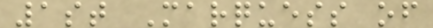1st Marquess of
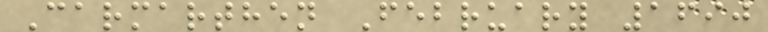Carmarthen February 1690
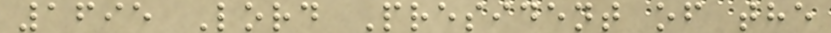1695 Lord President of the
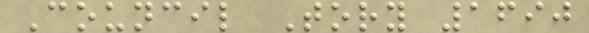Council Tory 1690
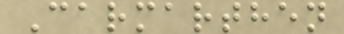Carmarthen
